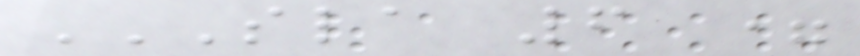SLA 6 =
